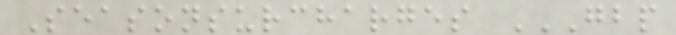Seasonsurcharges GBP
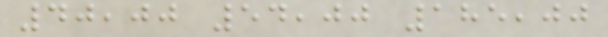40,00 54,00 185,00
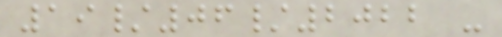19/06/2022 -
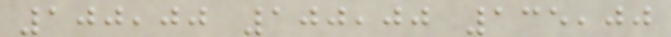100,00 100,00 135,00
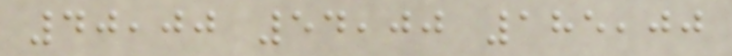40,00 54,00 185,00
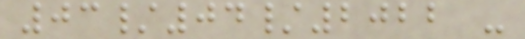03/04/2022 -
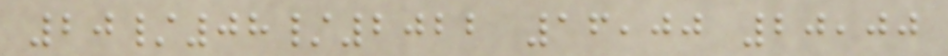20/08/2022 16,00 20,00
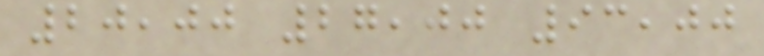20,00 27,00 93,00
